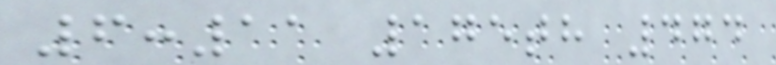6:11 175th 474
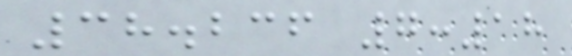38.236 7:18
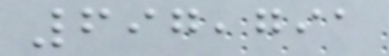697,791
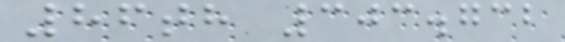86th 303.732
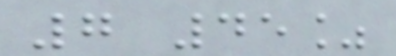7 45%
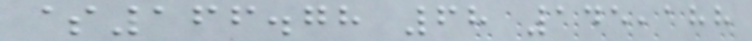$166.78 68 145,188
